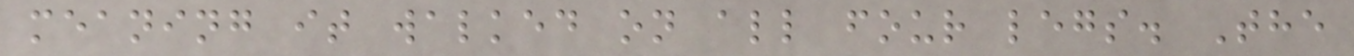meaning it walked on all four legs. The
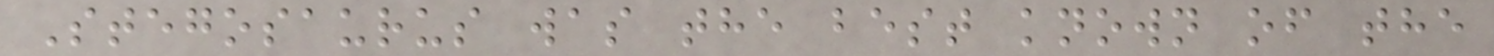Stegosaurus was the best known of the
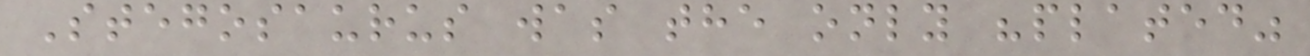Stegosaurus was the only "plated"
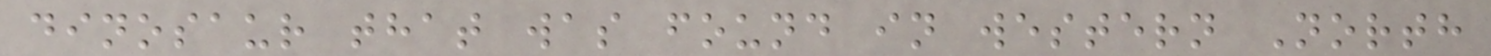dinosaur that was found in western North
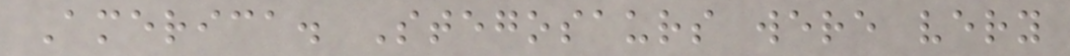America. Stegosaurs were very
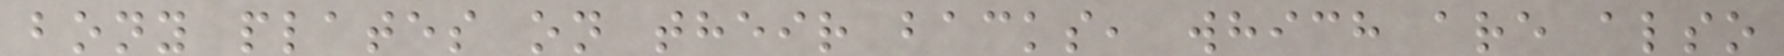bony plates on their backs, which are also
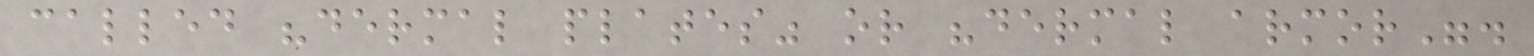called "dermal plates" or "dermal armor".
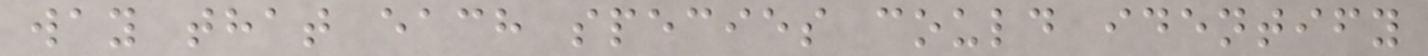way that each species could identify
